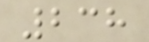238
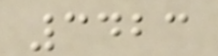3423
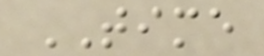TIME
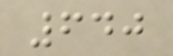640
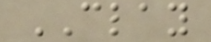CLAY
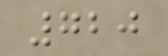720
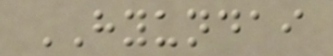HYUNDAI
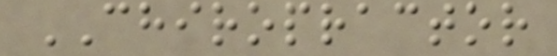CHIROPRACTOR
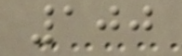100
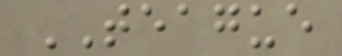TEAGUE
